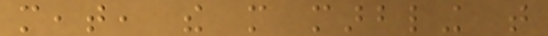meat, the more marbling that
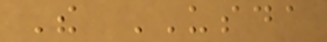The USDA
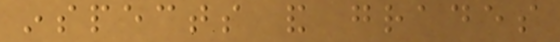inspects and grades
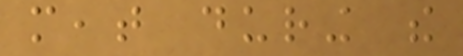meat during the
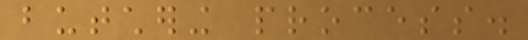butchering process.
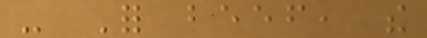- For beef, the
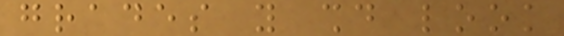grades you should look
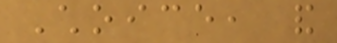Choice, and
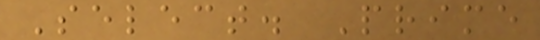Select. Prime
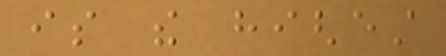is the highest
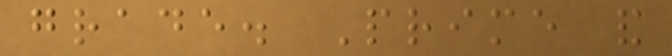grade. Prime and
